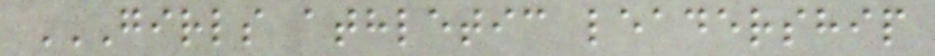GIRLS ATHLETIC LEADERSHIP
